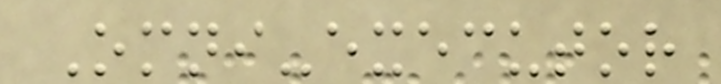Omni-executor
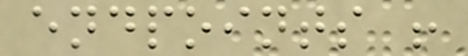endpoints !
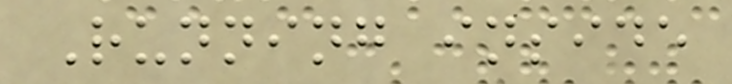Running inside
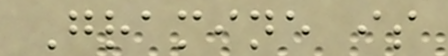Gramine is
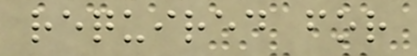required for
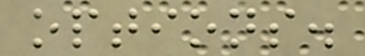options.
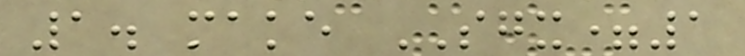1. make SGX=1
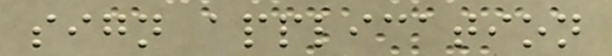sign application
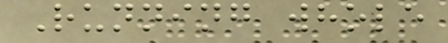Running whole
